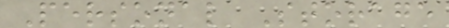Personal Storage
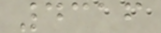4316
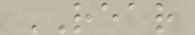REAR
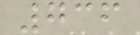736
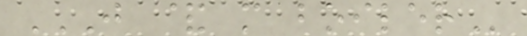J & M BOILER
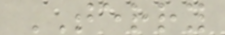TERRY
